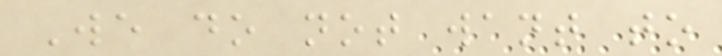We do not want to
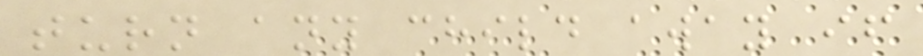turn any child away if
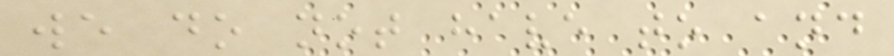we do not have to and
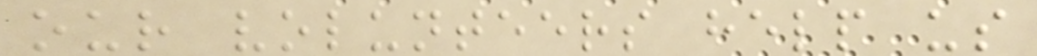our volunteers help us
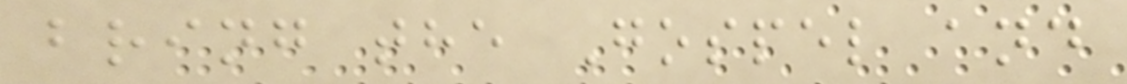bring the Gospel and
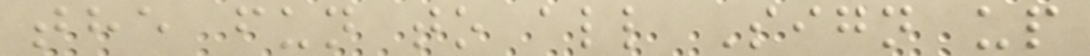the fun to all Sign up
